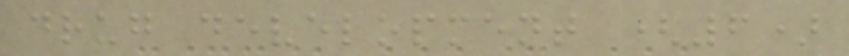drug development (6)
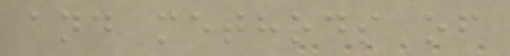and methods of
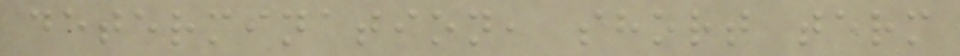determination, short term
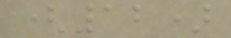(12)
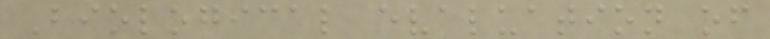Biological evaluation of
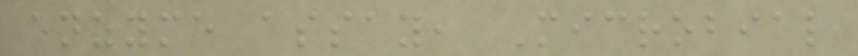enzyme assay, Microbial
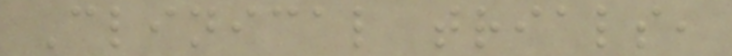Clinical trials,
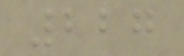227
